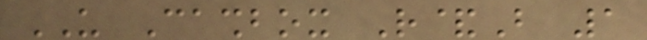US Cashbox R&B 1
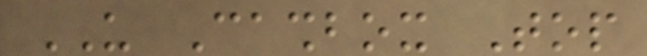US Cashbox Top
